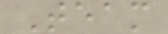Team
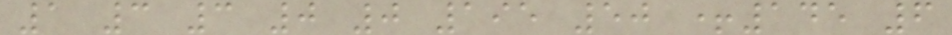1 3 3 0 0 195 50 +145 6
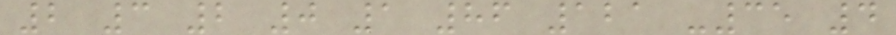2 3 2 0 1 86 121 -35 4
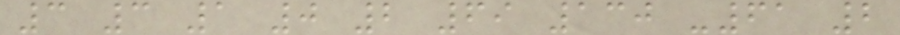3 3 1 0 2 69 130 -61 2
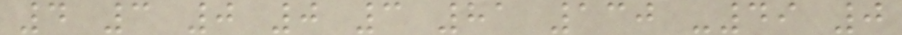4 3 0 0 3 81 130 -49 0
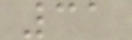31
